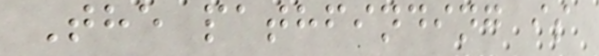The pathfinding is
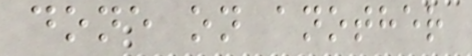done on another
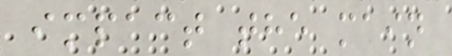impact the main
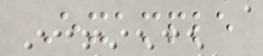Example
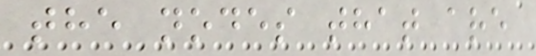the nodes that are
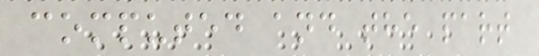computed and the part
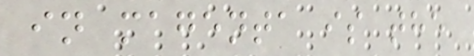in magenta is the
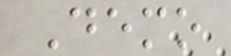Demo
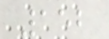152
